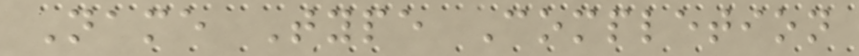Name Type Completion
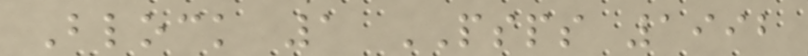Block 1 PSPS 1992
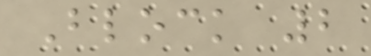Block 2
